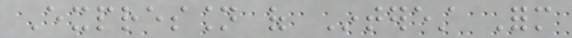Expression of Interest Form
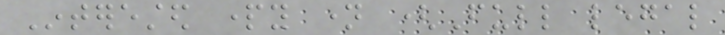Interested party name (Full legal
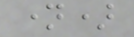name)
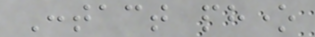Contact phone
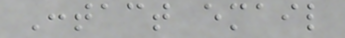Contact email
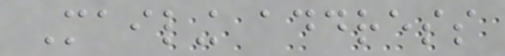Mailing address
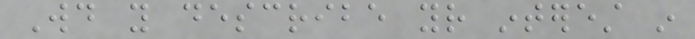Would you describe your interest in
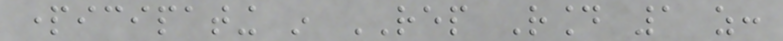participating in REP Round 1 as:
